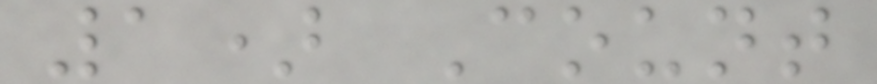1) Count
